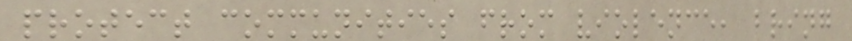protect communities from violence, bring
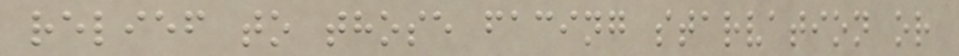relief to those facing starvation or
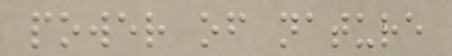power of nature
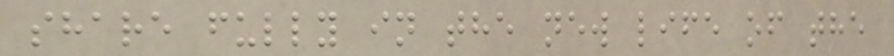share fully in the new life of the
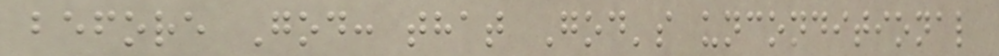before God: that God's unconditional
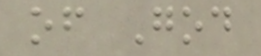of God
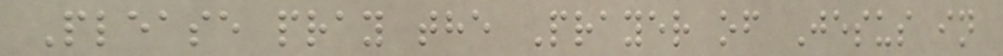Please pray the Prayer of Jesus in
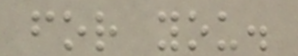for you.
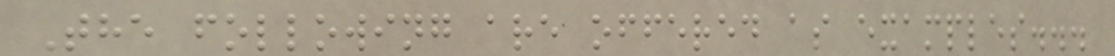The following are offered as examples...
